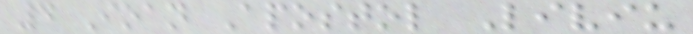4 Ioan Apostol Liviu
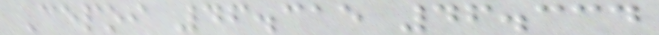Cepoi 46.315 46.334
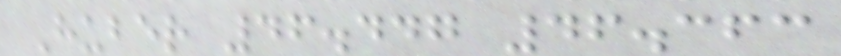Huber 46.447 46.363
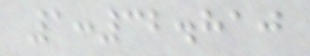1:32.810
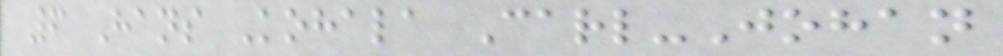6 Hans Kohala Carl-Johan
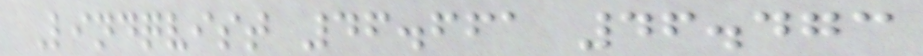Lindqvist 46.661 46.473
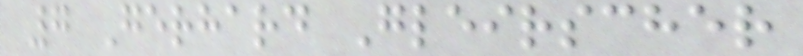7 Gerhard Gleirscher
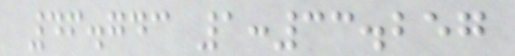46.743 1:33.257
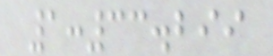1:33.299
